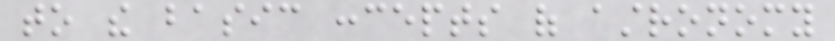to the basic concepts of astronomy
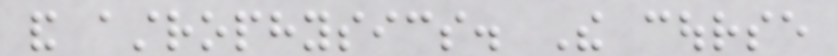and astrophysics. The course
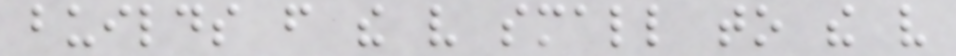builds from the very small to the very
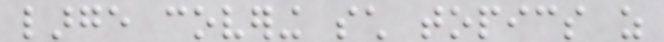large covering such topics as
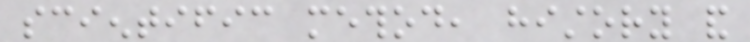scientific method, history and
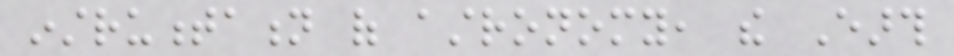instrumentation of astronomy, the Earth
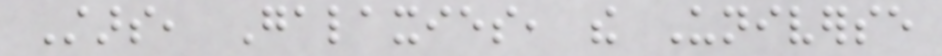Stars, Galaxies, the Universe
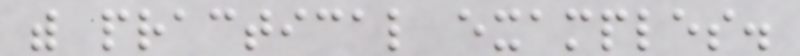with practical examples.
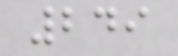249
